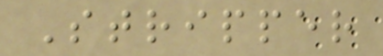Stripper
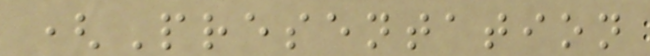(Presentation
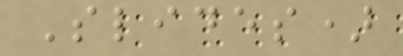Slides)
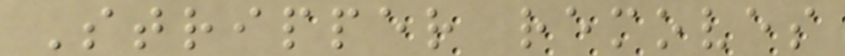Stripper removes
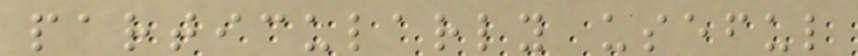particularly useful
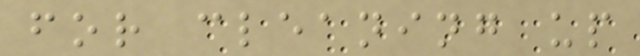for cleaning up
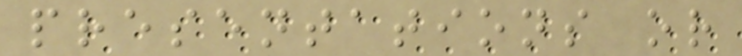presentations or
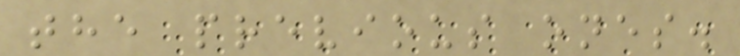the previous ones.
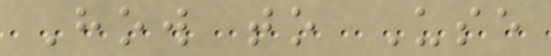How to Use
